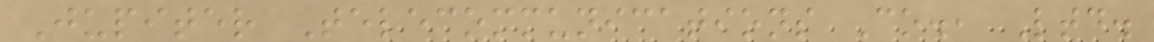Jupiter Telecommunications Co., Ltd.
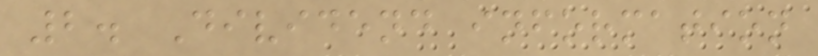2. Dividend information
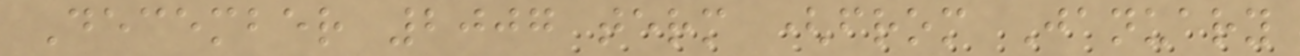December 2007 term (from January
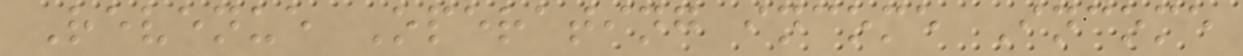Revenue Operating income Income
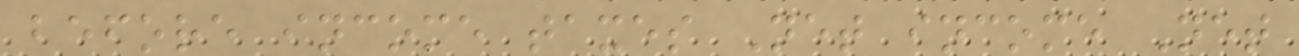before income taxes Net income Net
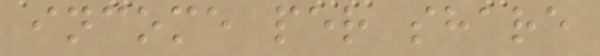income per share
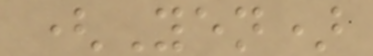(Yen)
